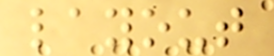layout
